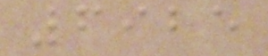6925
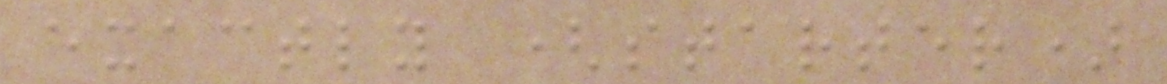exactly (starter)
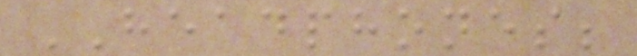HEADPHONES;
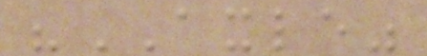"AXLE"
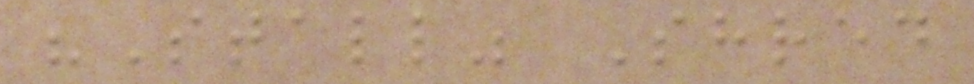"Stall" Shred
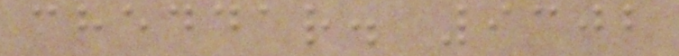cheddar. 9302
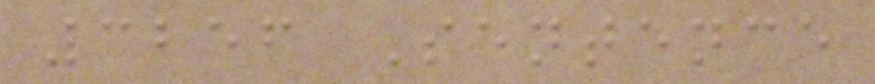3256 Sentence
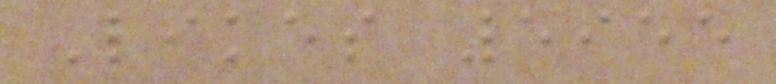Likes 5955
